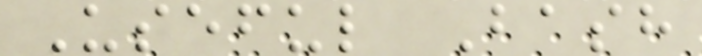Useful Bash
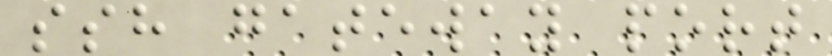ssh gateway port
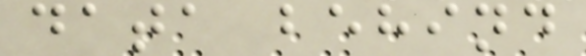data behind
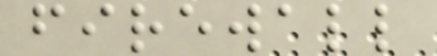firewall
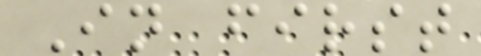In first
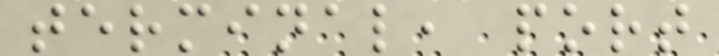terminal, port
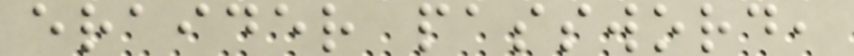eraider password,
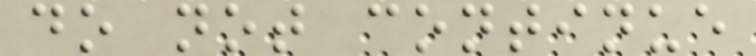do not continue
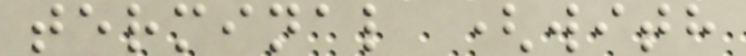terminal (with
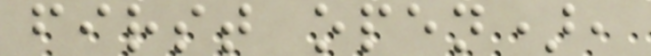first open),
